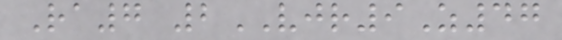Ra7 2VJR9Z47
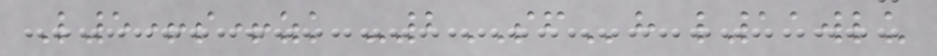L5+s+zk -2SFh l11wlu
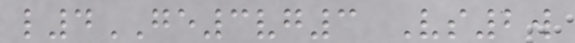l4GE3vg3 Vs2w
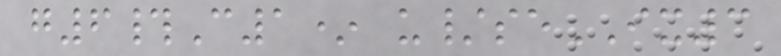g6#C1* u/seIX3
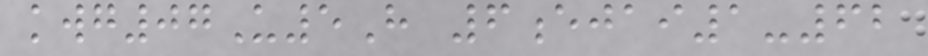kwg07U5H 6ejai1-62
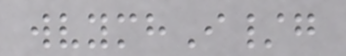wvymhI/g
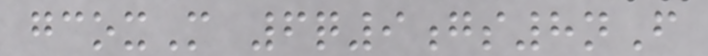gcoxM 6q9gs8nF
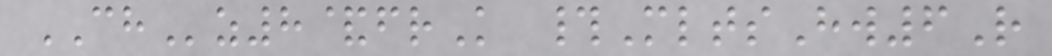CHz8&frK #MltsHw6R
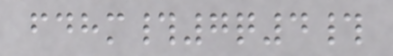fdhm#7q4#
